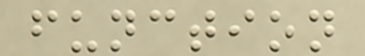function
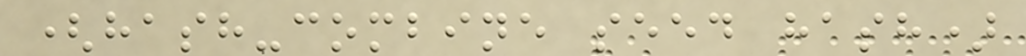(hash-combine seed hash)
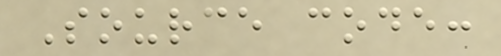Source code:
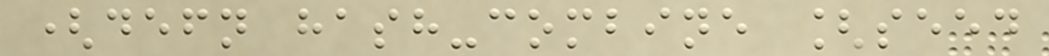(defn hash-combine [seed
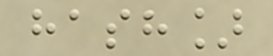hash]
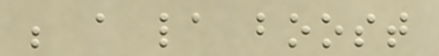; a la boost
